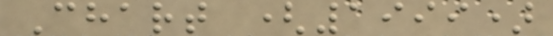Chart (1999)
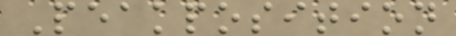Peakposition
